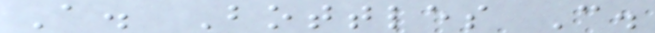A. Bottles C.
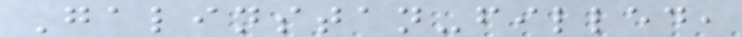Galinstan-filled,
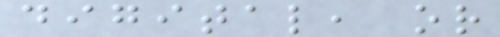digital, or
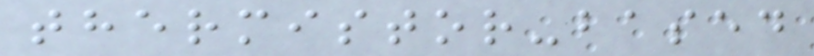thermistor-based
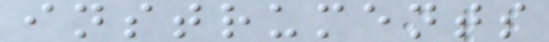instruments
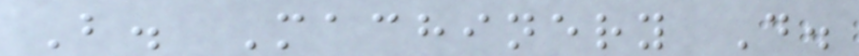B. Machinery D.
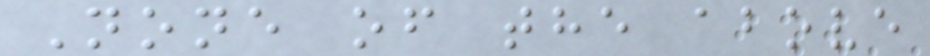None of the above
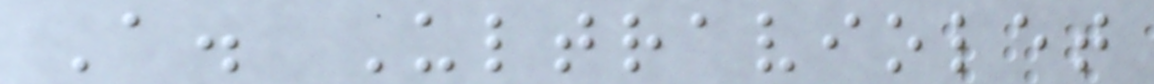A. Ultraviolet
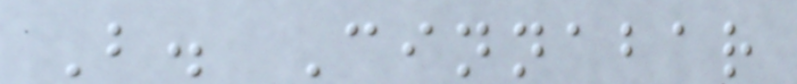B. Cinnabar
